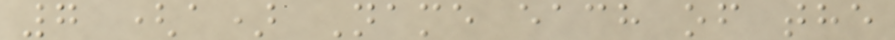7 (a) Name each of the
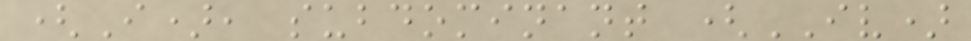(I), subdominant (IV)
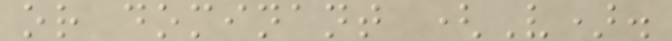or dominant (V).
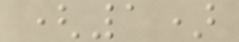(1)
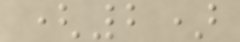(2)
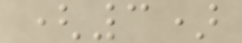(3)
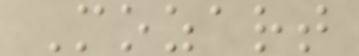Mozart
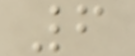6
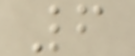6
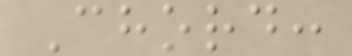Chord:
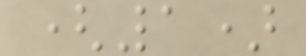(1)
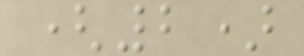(2)
